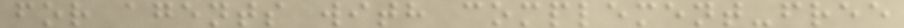for agents with complement-free
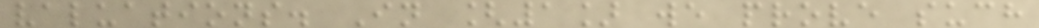valuations. In [1] we prove such
